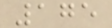175
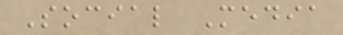Social Media
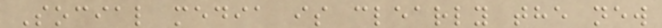Social media is clearly the new
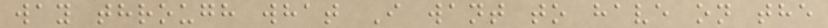way through what I want to have on the
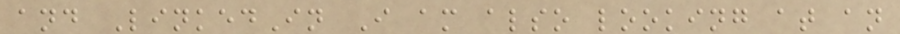and LinkedIn I am also looking at an
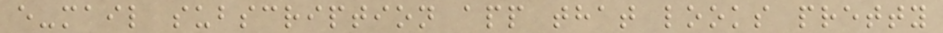e-mail subscription app that looks pretty
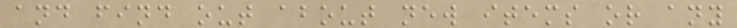and find out about new items or any
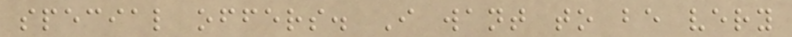special offers. I want to be very
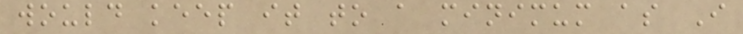would keep it to a minimum as I
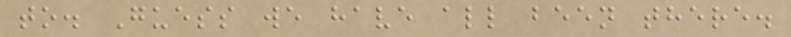to. Guess we have all been there.
